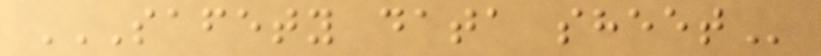SAFETY DATA SHEET
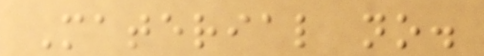Material no.
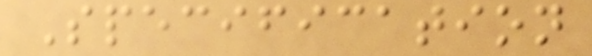Specification
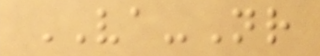VA-Nr
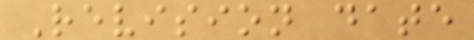Revision date
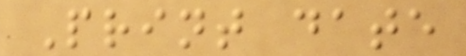Print date
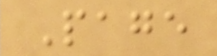Page
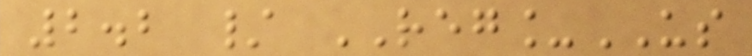2.2 / REG_US
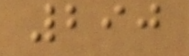290
